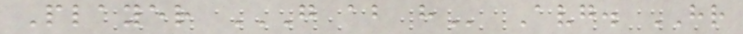Player G AB H Avg. HR
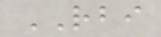RBI
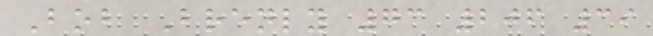Bob Brenly 73 206 39
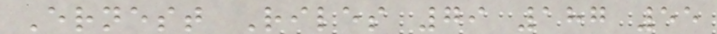Ernest Riles 79 187 55
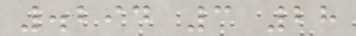.294 3 28
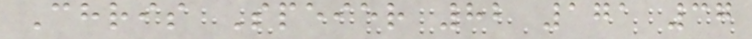Chris Speier 82 171 37
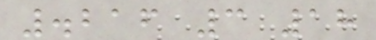.216 3 18
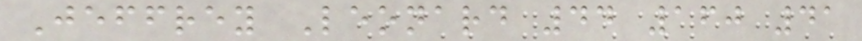Jeffrey Leonard 44 160 41
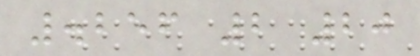.256 2 20
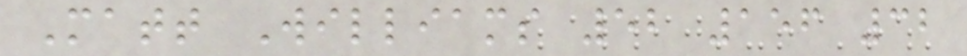Matt Williams 52 156 32
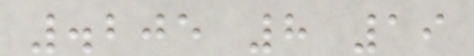.205 8 19
